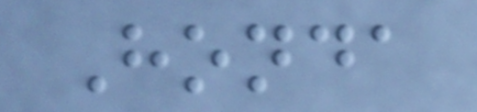Honda
